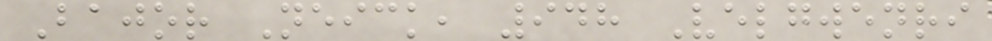Bajor Neick, 948 Velgwenri
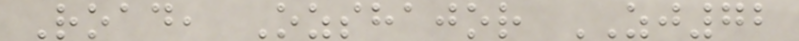Road, Ozshajor ZJ72
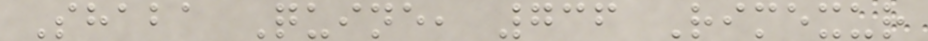Shaba Quine, 736 Rimexur
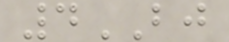4BJ
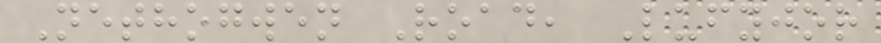Nethogwen Road, Lufyjor
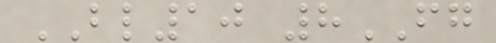BL10 8FG
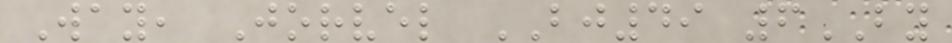Way, Jorvel BJ49 6BY
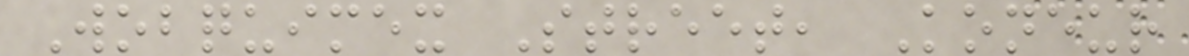Wobquimex Street, Koneur
